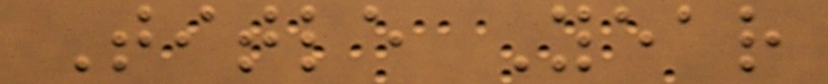Title Year
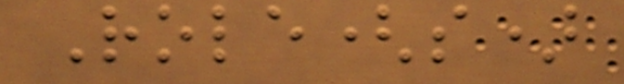Role(s)
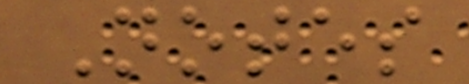Notes
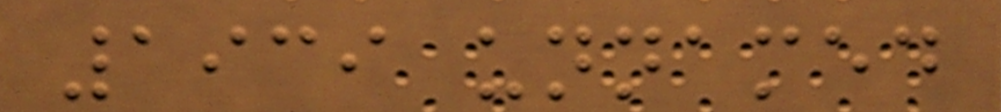1939 unnamed
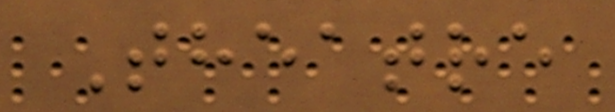Theatre
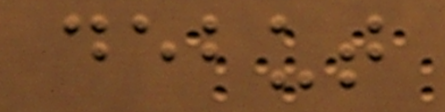debut
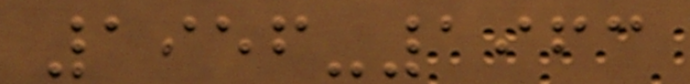1956-1963
